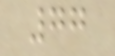77
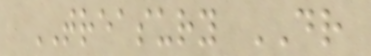TREASURY DR
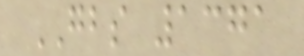GBS 1371
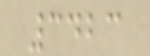3423
